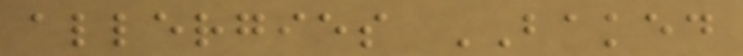allergies BAKED
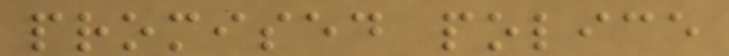promised police
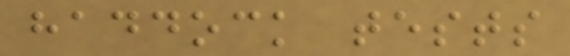haddock tests
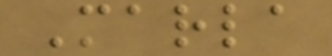Marla
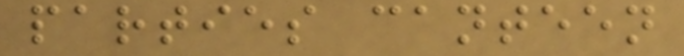parties canteen
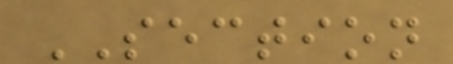SECTION
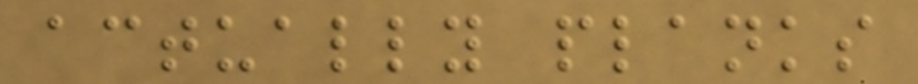actually planks
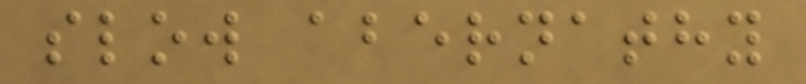slow abernathy
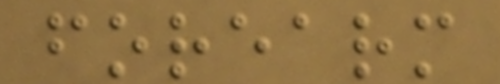forearm
